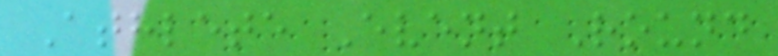Athlete Event Round
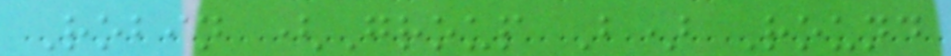Robin (Group B) Round
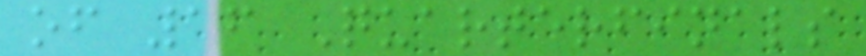of 16 Quarterfinals
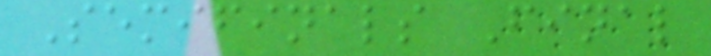Semifinals Final
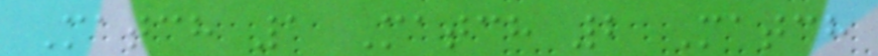Match 1 Match 2 Match
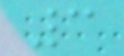3
